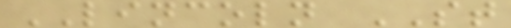LINCOLN ST
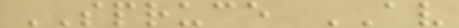SPRUCE AV
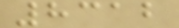8312
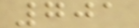701
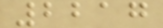2217
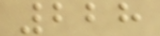228
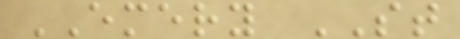EMERY ST
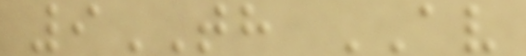9TH AV
